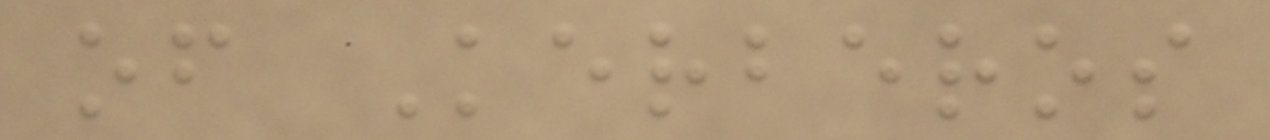of Kerberos
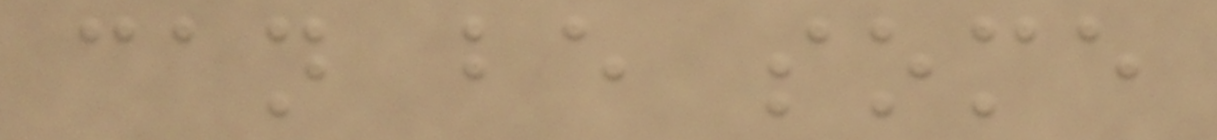can be some
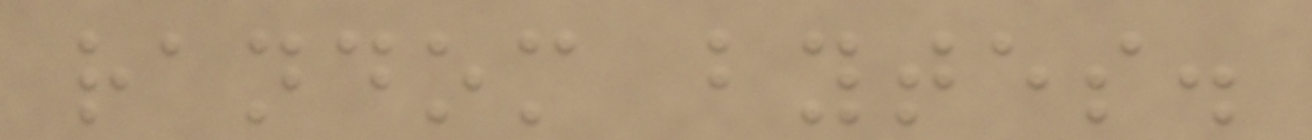random bytes.
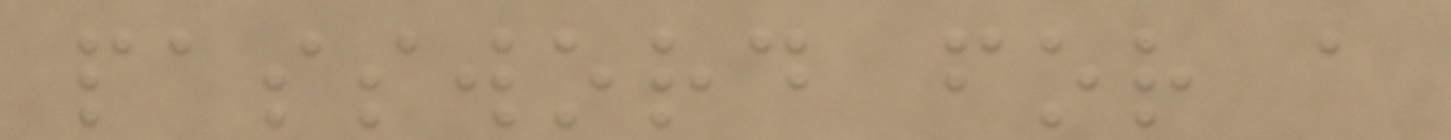password for a
